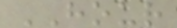HOUR
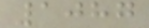1087
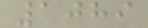1089
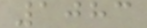1083
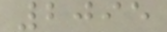2095
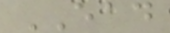EAD
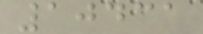10431
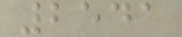2541
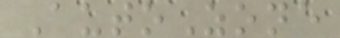AutoZone
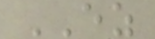EZ
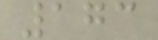173
